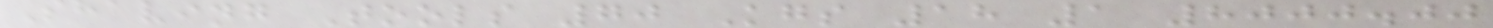Shaving Tools 70 Kgs 18 1 8000.00
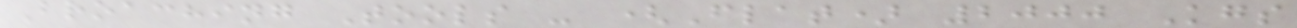Broaching Tools - (Flat) 2000 Kgs
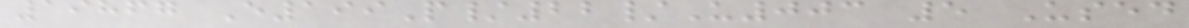19867 E199P/22/U003 5 Used
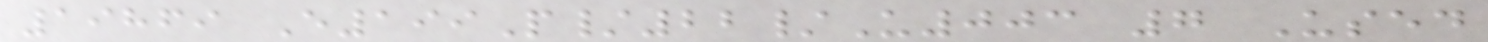19869 E199P/22/U003 7 Used
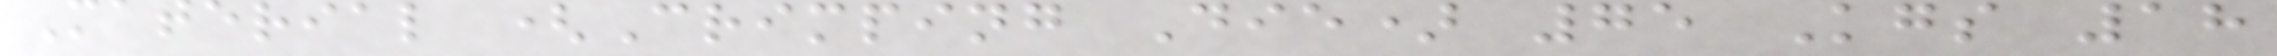Material (Crimping Die) 75 Kgs 18
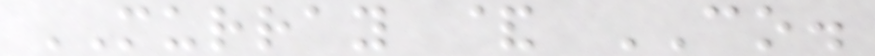MURRAY & CO.
